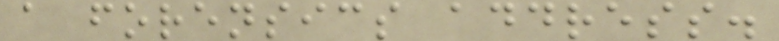a forensics address.
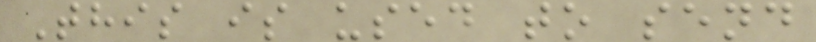This is used to send
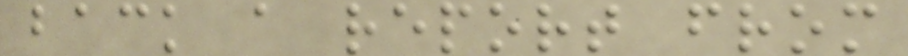back a report from
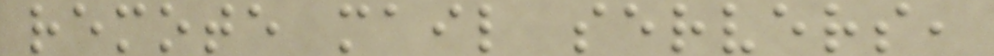remote mail servers,
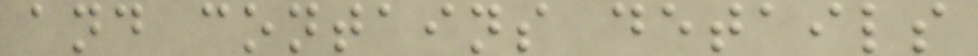and contains details
